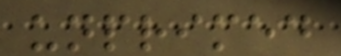unprimed
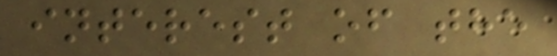interest of the
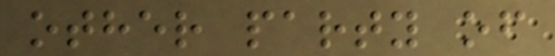other party of
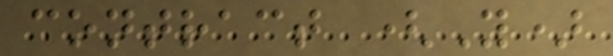contract (Y)
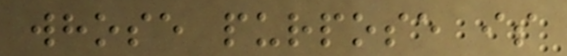whose purpose is
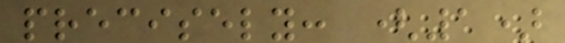precisely: (1)
